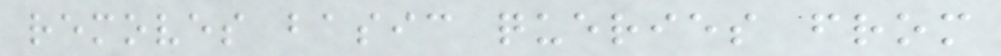removes basic queries from
